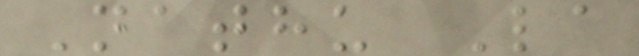Nathu La
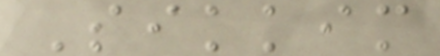Sikkim
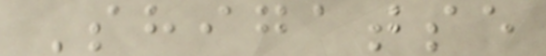Shigatse
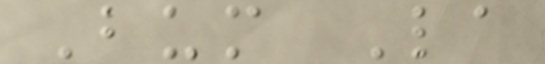Bum La
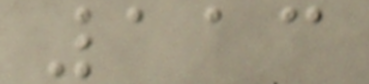113
